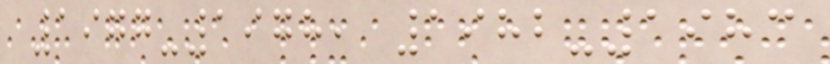1977-1978, 1982-1983
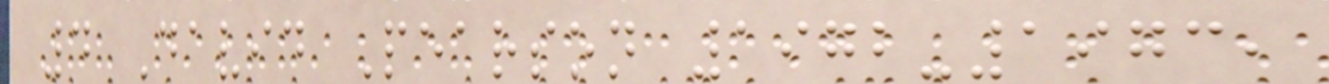4 David Pearson 1972-1973,
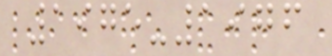1975-1976
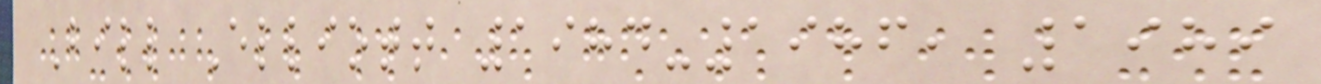Bill Elliott 1984-1986, 1989
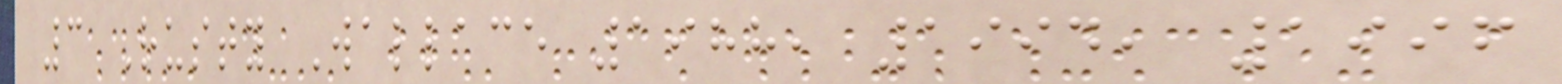3 Rusty Wallace 1988, 1994, 1996
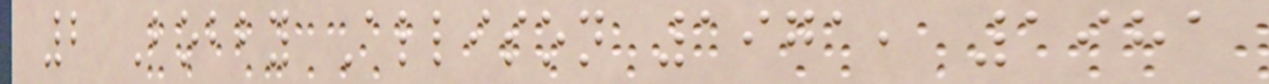2 Bobby Allison 1971, 1981
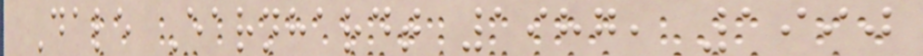Dale Earnhardt 1987, 1990
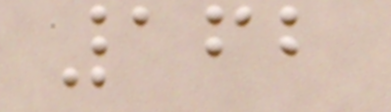162
